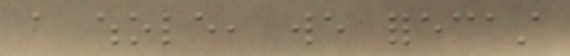a whole, we forecast
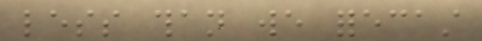less than we forecast
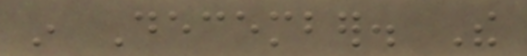in December. The
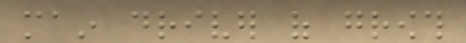main driver of growth
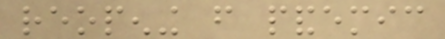reopening from pandemic
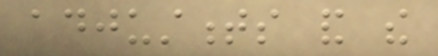adjustments and the
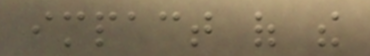impact of the
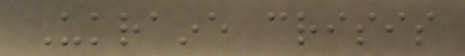Ukraine crisis
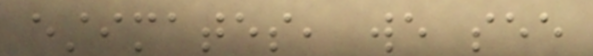estimates, we see
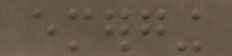emerging
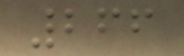266
